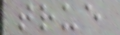true
